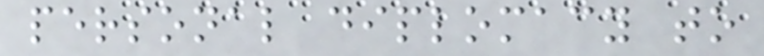personal diplomacy to
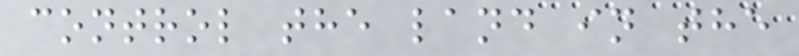control the land in the
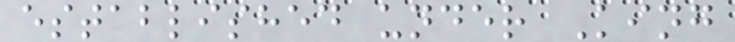established under King
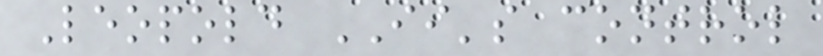Leopold II's control
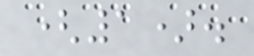(1).
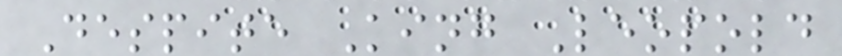Despite King Leopold
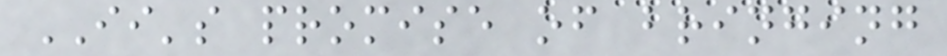II's promise of bringing
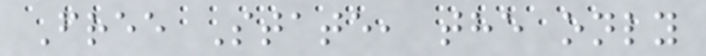Free State, the only
